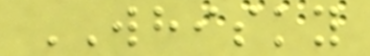WHISKY
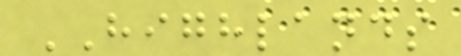HIGHLANDS
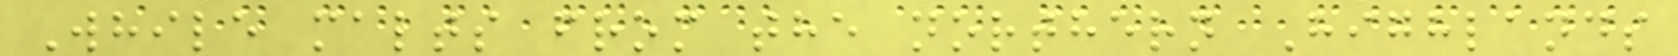While malts from the northern Highlands
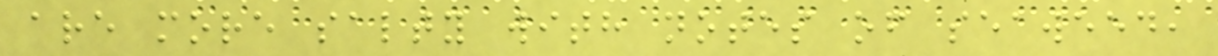are more salty with notes of seaweed,
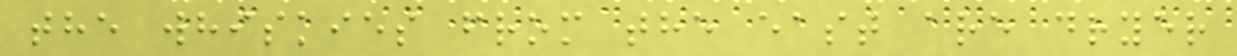the whiskies from the east are dryer
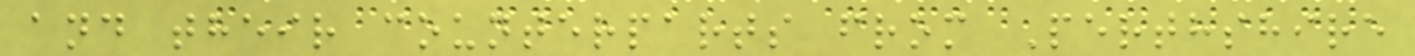and their counterparts from Perthshire
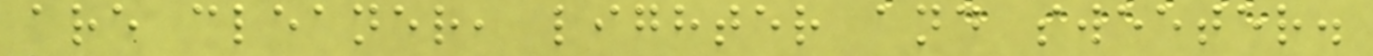are cleaner, lighter and sweeter.
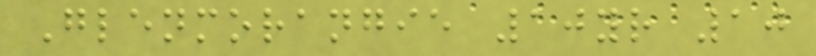Glenmorangie 10yr 10
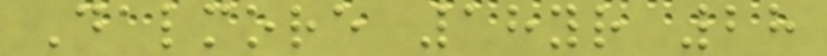Dalmore 18yr 28
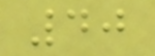40
